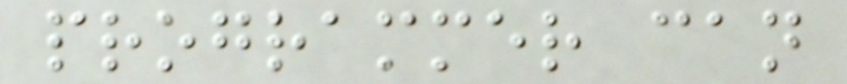programmer can
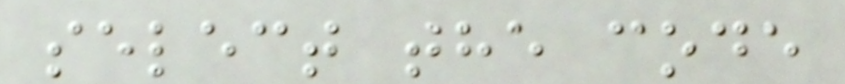select the code
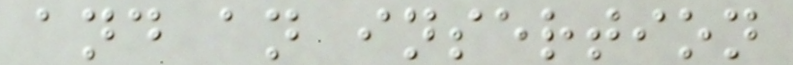and an insertion
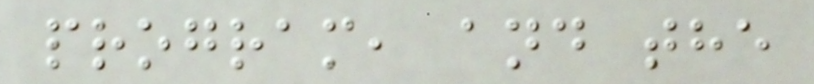program, and the
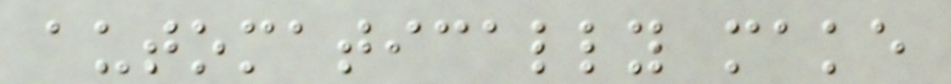automatically make
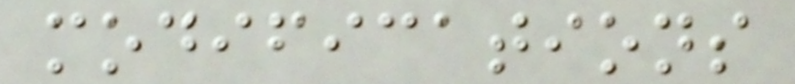modifications
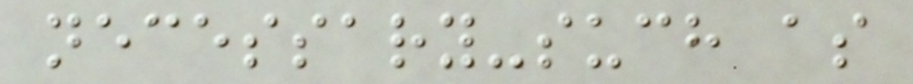necessary-such as
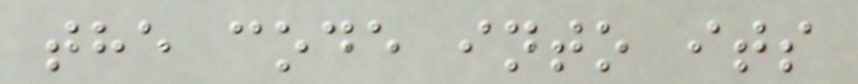the code into its
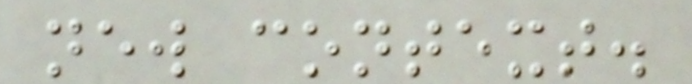new context.
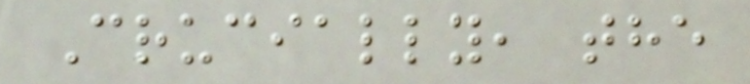Crucially, the
